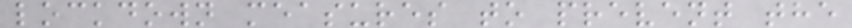lockdown measures to prevent the
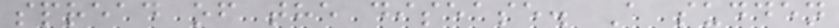spread of the disease. A sudden
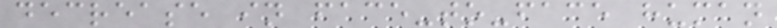decrease in face-to-face human
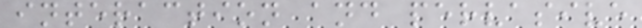interaction and pervasive
